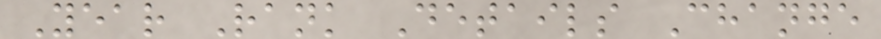Year Rank Details Change
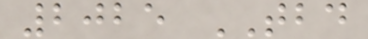2025 TBD
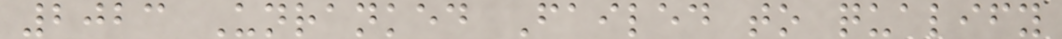2023 Unranked Failed to qualify
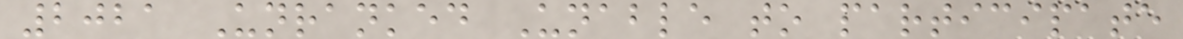2021 Unranked Unable to participate
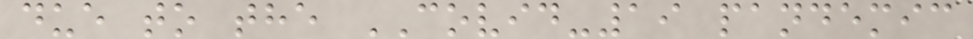due to the COVID-19 pandemic
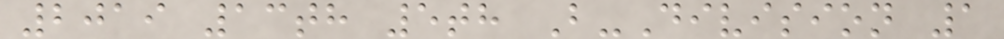2019 13th 5th B-Division 1
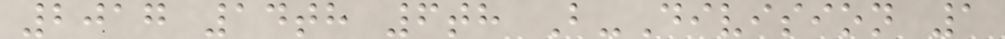2017 14th 6th B-Division 1
